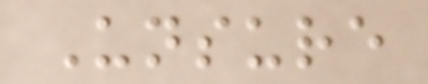Unsure
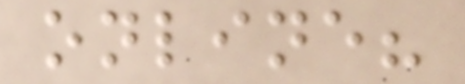online?
